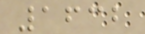1632
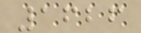1626
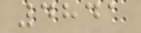4841
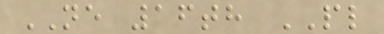NE 16th PL
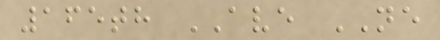165th AVE NE
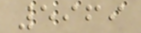5969
